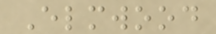Elmwood
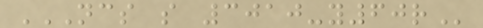NCS S 3010-Y60R
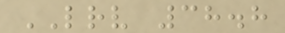LRV 38.8
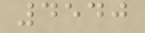4540
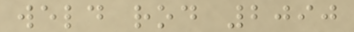weld rod 2090
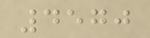4570
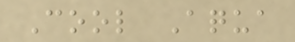Cool Aqua
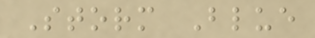Storm Blue
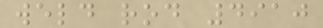weld rod 4910
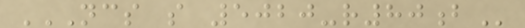NCS S 5020-R80B
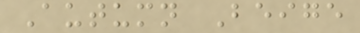Autumn Beige
